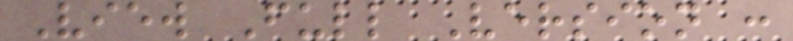View Full Version :
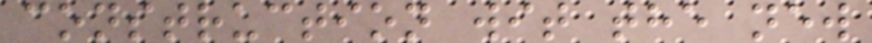construction wit the new
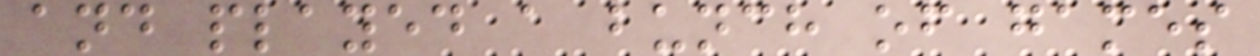and played a bunch of games
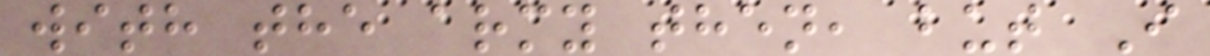with the army then, but I
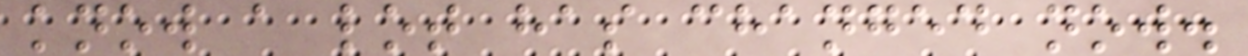know a lot has changed now.
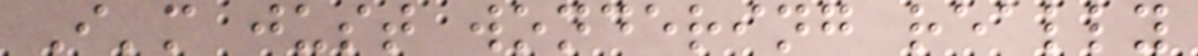I'm just wondering really
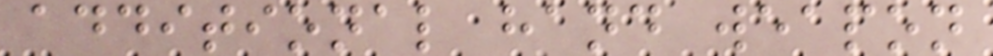additional hand weapon
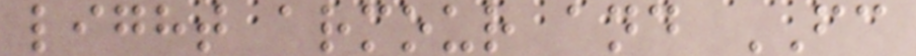light armour and FC
